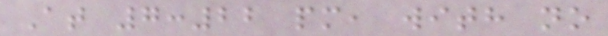At 7:22 pm, with no
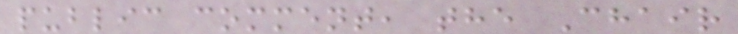public comment, the Chair
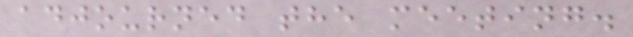adjourned the meeting.
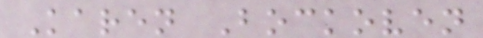Karen Bockoven
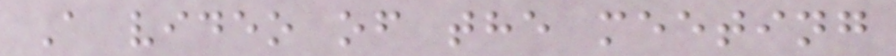A video of the meeting
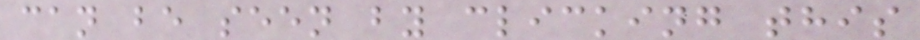can be seen by clicking this
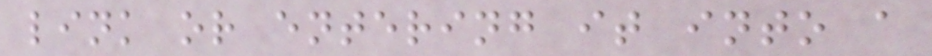link or entering it into a
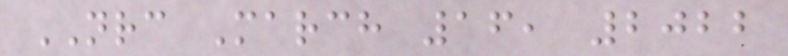NRC March 16, 2022
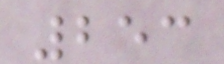253
